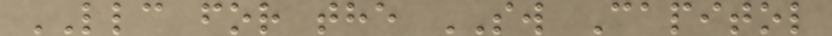LLC for the SW Capitol
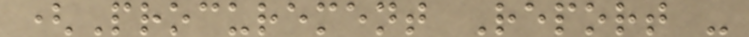(Procurement Report -
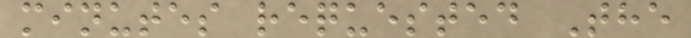minutes requested The
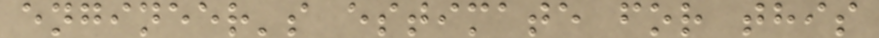engineer's estimate for this
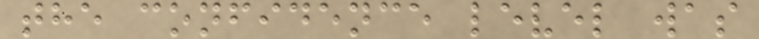the confidence level was
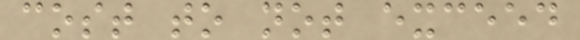cost to not exceed
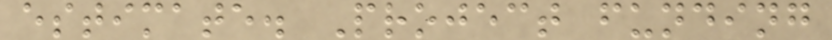estimate. Project funding
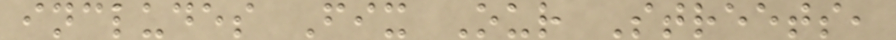includes Fix Our Streets,
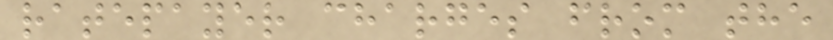ratepayer charges from the
